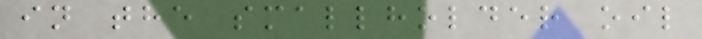in the smallholder oil
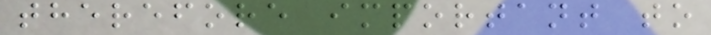therefore important to
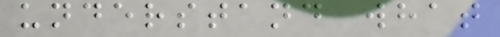understand what
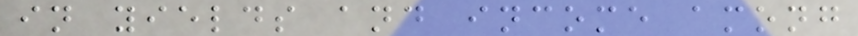in yields and income among
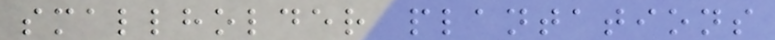smallholder plantations
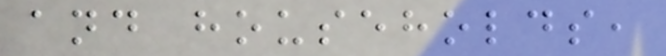and households,
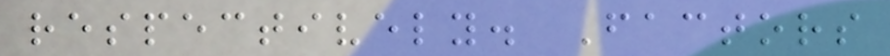respectively. Factors
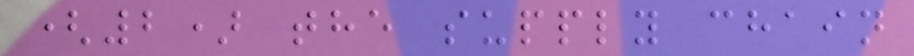(2) the supply chain
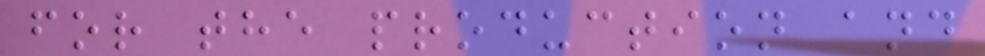for the production and
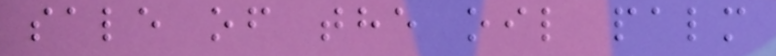sale of the oil palm
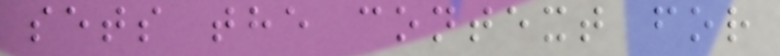sets the context for
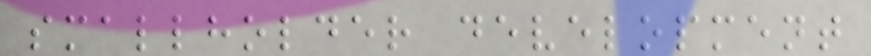smallholder development
